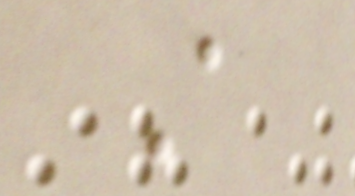A
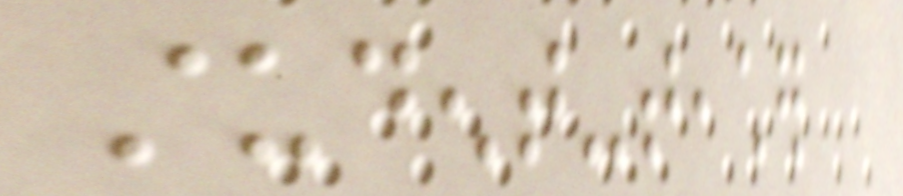student-teacher
